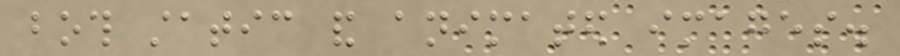both static and animated images.
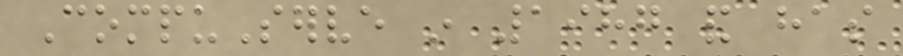CompuServe in 1987 and has
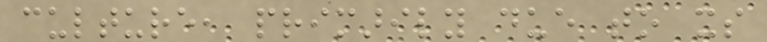culture, primarily due to its
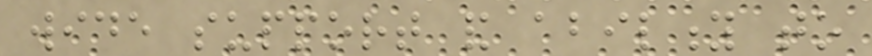wide support and ability to
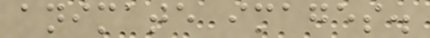animate images.
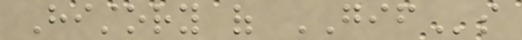History of GIFs
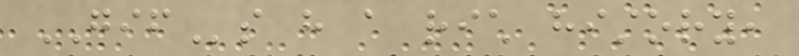GIFs have a rich history,
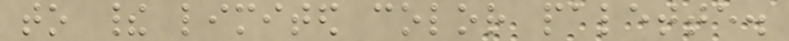to their limited color palette.
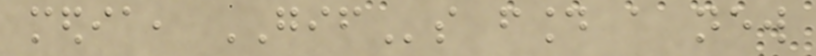media, GIFs found a new
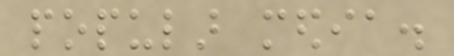popular media.
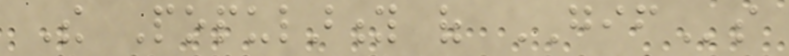The Popularity of GIFs
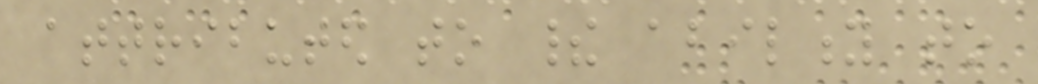attributed to their ability to
